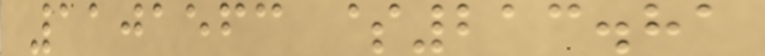1101563 $213.81
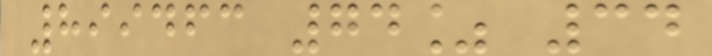899463 74% 34
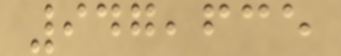947,635
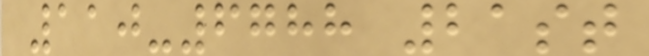110-6788 21st
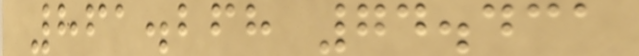861.268 74.431
